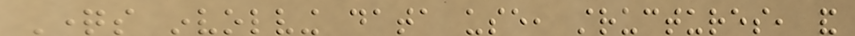Questions involving data use, structures, and
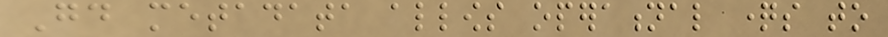Good metadata allows operational questions to
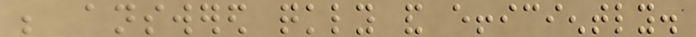be answered quickly and efficiently.
